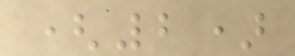(2)
